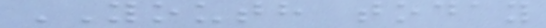YOUTH today
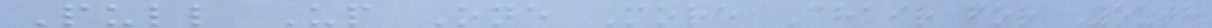Pull Up One More Chair for Youth
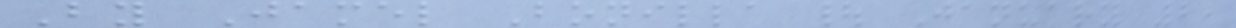By Jamel Bonilla | January 2,
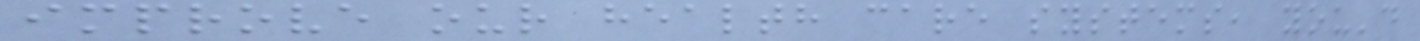improve our health care systems, you'd
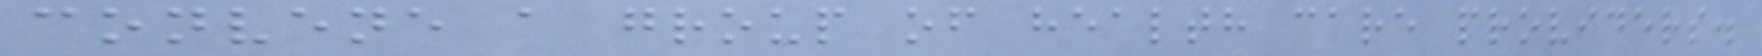convene a group of health care providers.
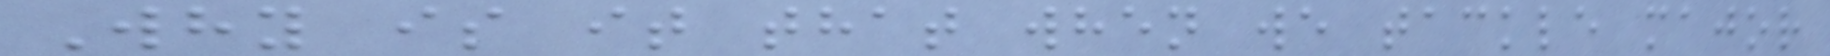Why is it that when we tackle major
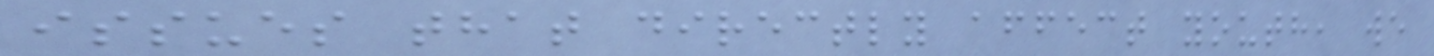issues that directly affect youth, we
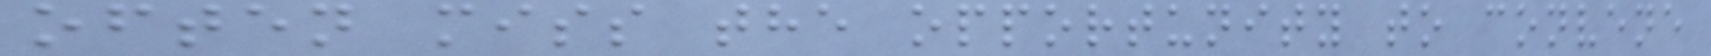often miss the opportunity to convene
